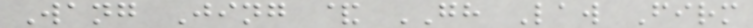Wang Jing & GH Law Firm
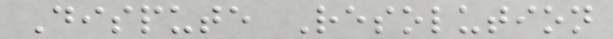Dispute Resolution
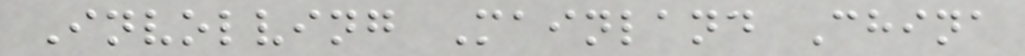Involving Mainland China
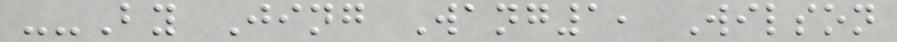--By Jing Wang1, Wilson
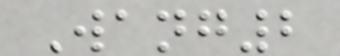Wang2
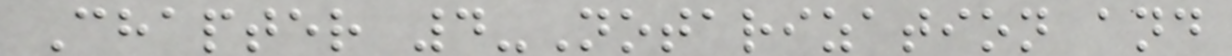Chapter 4-Notarization and
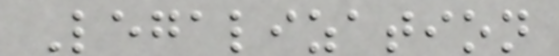Legalization
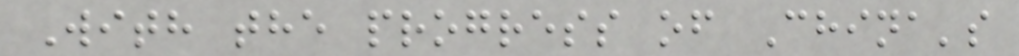With the progress of China's
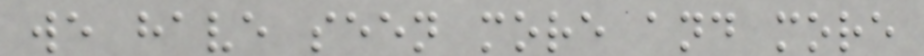we have seen more and more
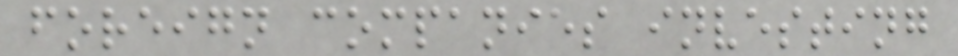foreign companies investing
